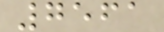7561
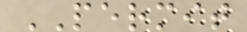PERMIT
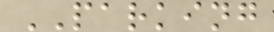PARKING
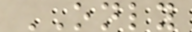ONLY
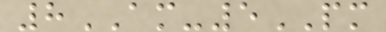8AM-5PM
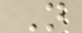N
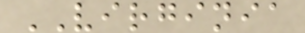VIRGINIA
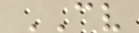CV
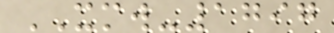XMW-1797
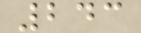243
